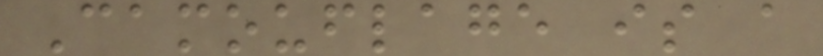Camouflage is a
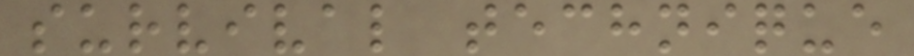survival technique
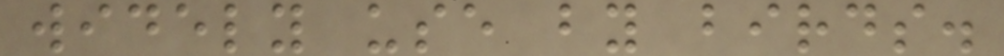widely use by birds.
